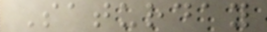Saturday
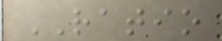RATIO
